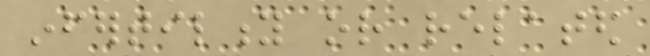infertility or related
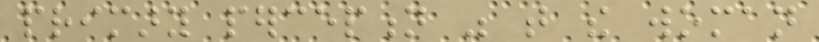primary perception was that the woman
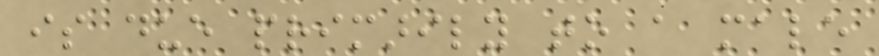is due primarily to a male
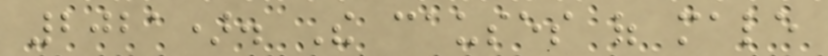2021). The causes of male
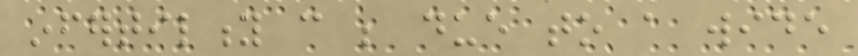infertility can be due to a wide
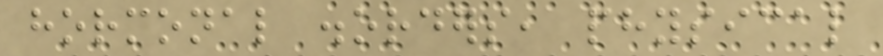hormonal disorders, physical
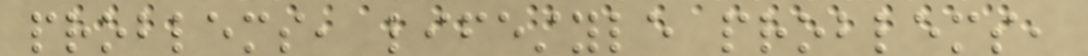problems, lifestyle problems,
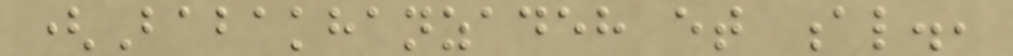(Babakhanzadeh et al.,
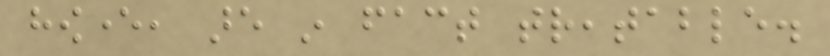however, are in fact treatable.
